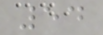54
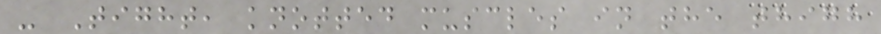- Tight, knotted muscles in the thigh
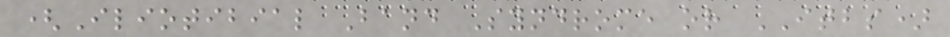(Iliotibial Band Syndrome or ITBS)
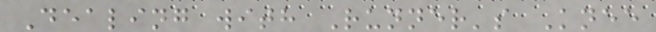Dealing with Runner's Knee
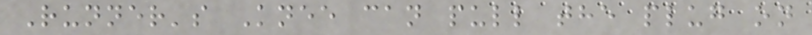Runner's Knee can pull the plug on
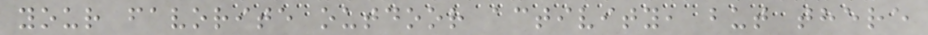your favorite outdoor activity, but there
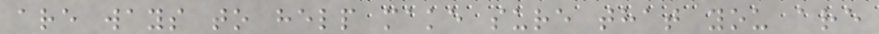are ways to help make sure that you are
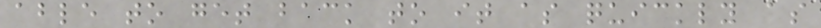able to get back to it as quickly as
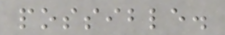possible.
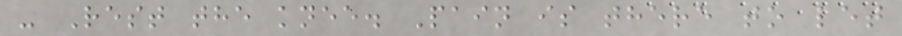- Rest the knee. Pain is there to let
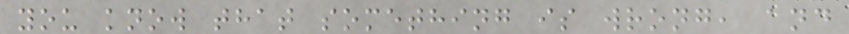you know that something is wrong, and
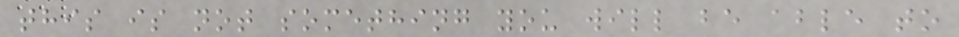this is not something you will be able to
